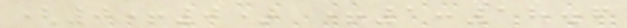(0+0) +1:18.6
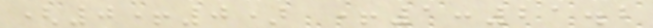(0+0) +1:21.2
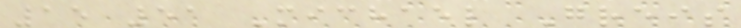15 51 Michael Greis
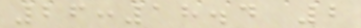26:18.4 2
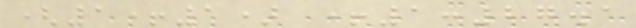(1+1) +1:27.1
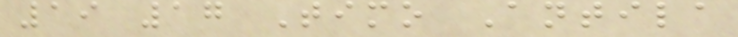19 17 Timo Antila
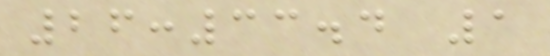26:33.4 1
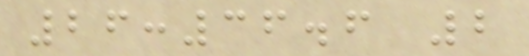26:36.6 2
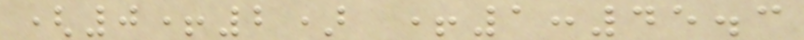(0+2) +1:45.3
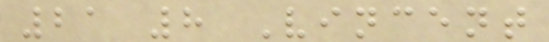21 8 Vincent
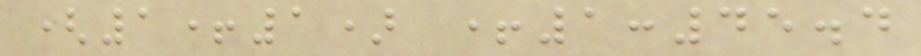(1+1) +1:45.4
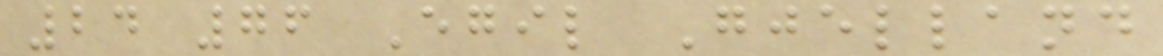24 76 Egil Gjelland
